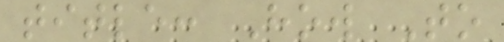title: How To
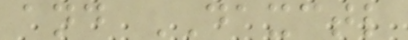and DAXCTL
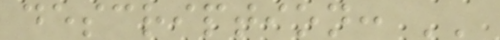description: ''
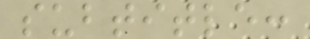subtitle:
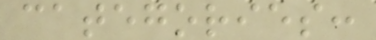categories:
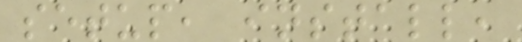setup, install,
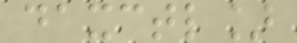daxctl]
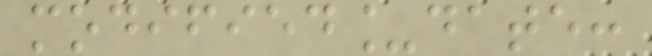modified_date:
